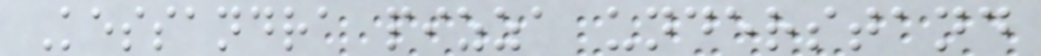Kessandra pizza understand
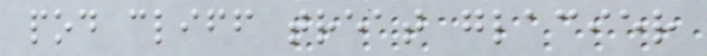pod cliff treat glacier
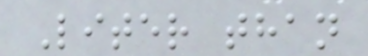Liter than
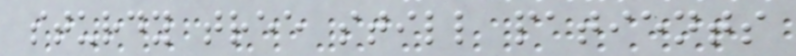sturdy tree still patients
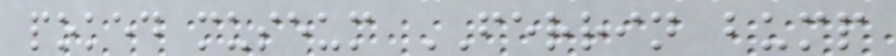poked museum FERRIN bump
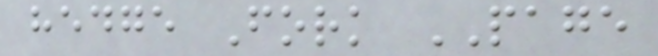hedge Fork PAGE
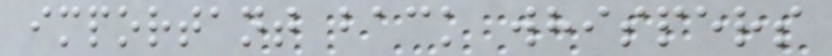important back whispers
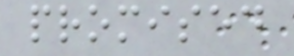promised
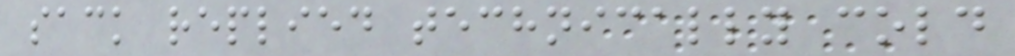sack replied technically cold
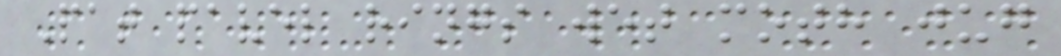Pat pavel rings wet moth jug
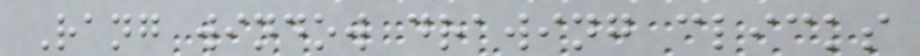Rang window drawing clicks
